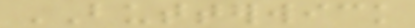BUTTERWICK
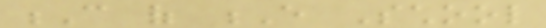C of E School
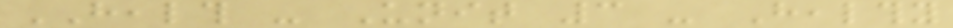HEALTH - Unit 3 - Healthy
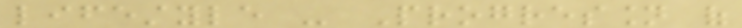lifestyle - Progression of
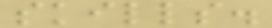skills.
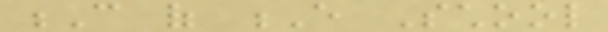C of E School
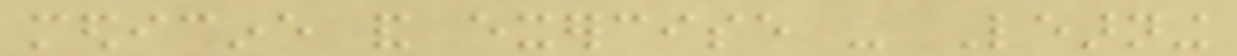medicine and exercise - Learning
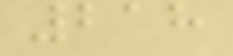218
